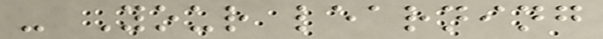- Your learning
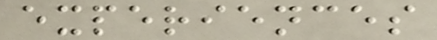experiences
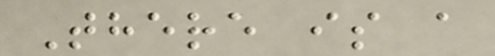There is a
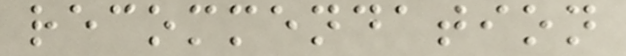recommendation
